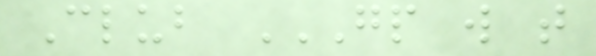Club GP W T
